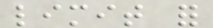limit for
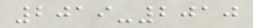2019-2010
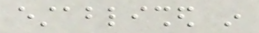established in
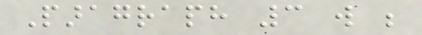Paragraph 3 will be
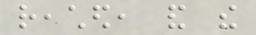reached, and the
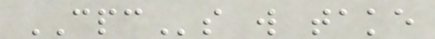CPCs will take
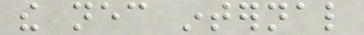the necessary internal
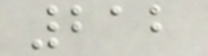212
